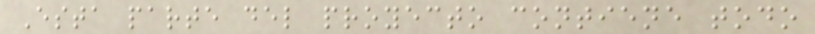Esta parte del proyecto contiene todo
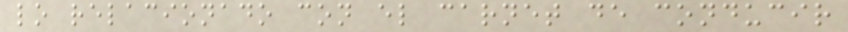lo relacionado con el carnet de conducir
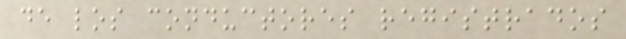de los conductores registrados
